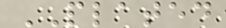PLATED
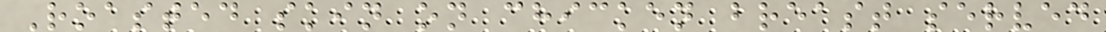Roasted skin on chicken breast served
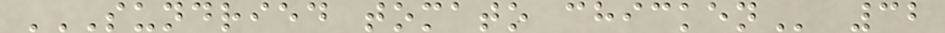SUNDRIED TOMATO CHICKEN 32
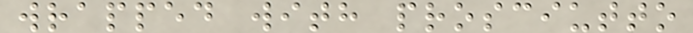wrapped with prosciutto
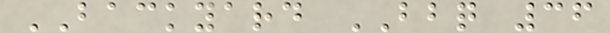BACKYARD BBQ 36
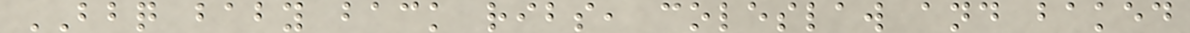BBQ baby back ribs, coleslaw and baked
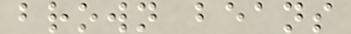brown beans
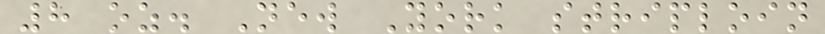8 oz. New York striploin
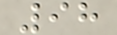98
